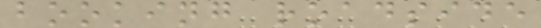booking roadside
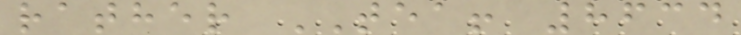rather TEA! 8634
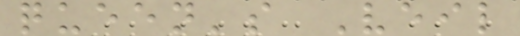queen's Veil
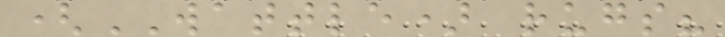(WATTLE) rugs?
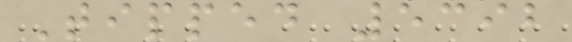Tipped 5392
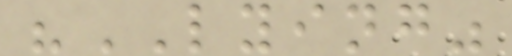"LYING"
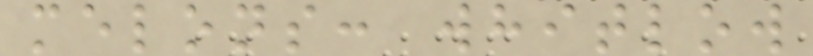melons: whitlow
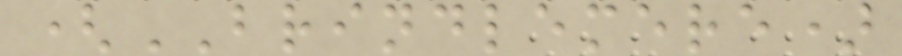(BRINDLEMERE)
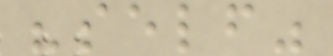"self"
